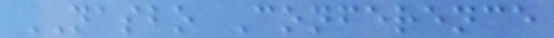NASBO Conference
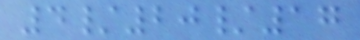4/20/17
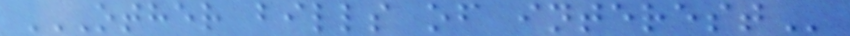OTHER BILLS OF INTEREST
